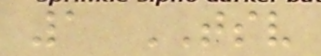1 TSV
